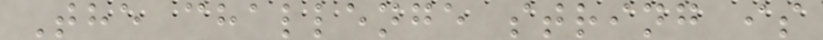The challenge string is
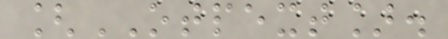[OTPEXT].
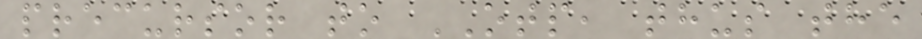precursor to OTP, thus the
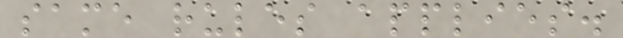same rules applies.
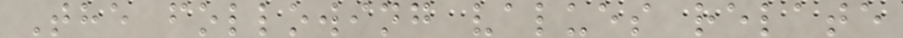The following values relate
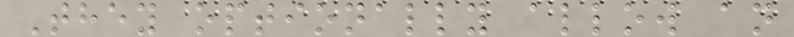They optionally allow an
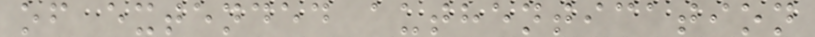of extended authentication
